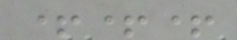+++
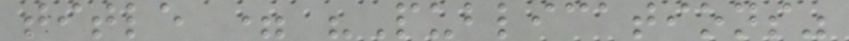title = "Publications"
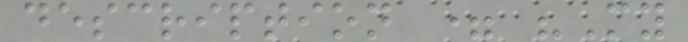description = "My
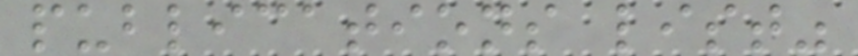publications list"
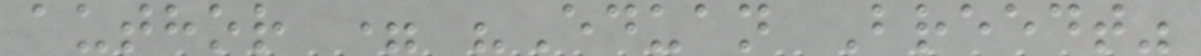author = "Eduan Breedt"
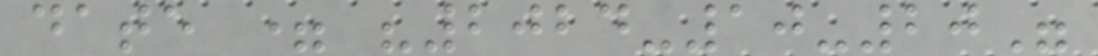date = "2024-10-20"
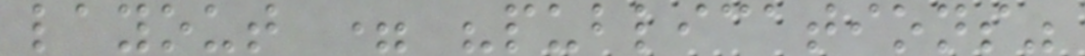layout = "publications"
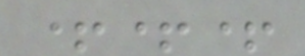+++
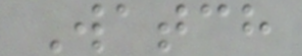Watch
